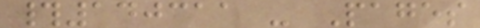#140311 - Pages
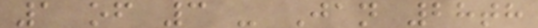1 of 3 - Jan 28th
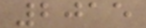2015
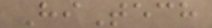HiTech
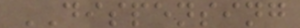DISPENSING
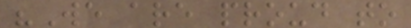"We are proud to
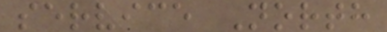service North
